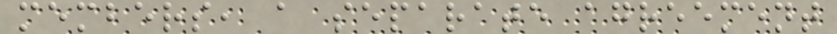members, a separate agreement
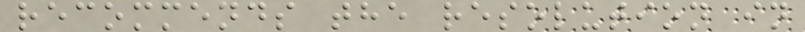recommends the resolution in
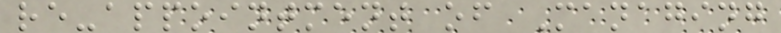re-appointment of Managing
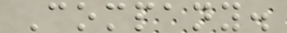Company.
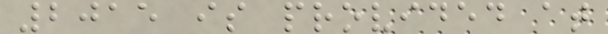2015 is provided at
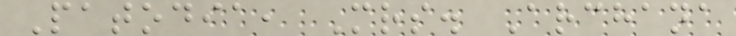Patodia, Mrs. Archana
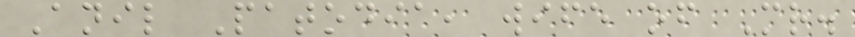Anil Patodia, wife of Mr.
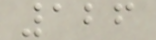126
